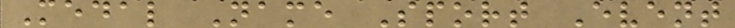Medal Name Sport Event
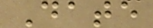Date
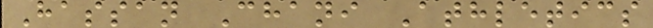Hassan Chani Athletics
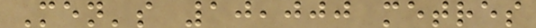Men's 10,000 metres
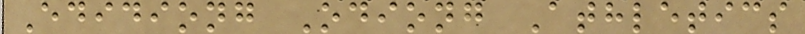Edidiong Odiong Athletics
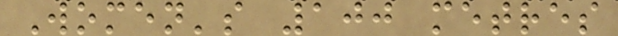Women's 100 metres
